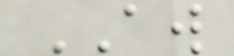AW
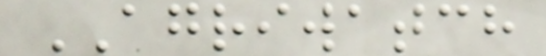AGRIWATCH
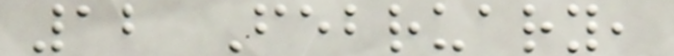12 February,
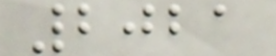2021
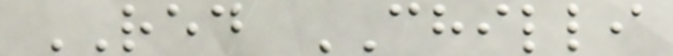RED CHILLI
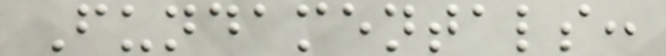Fundamentals:
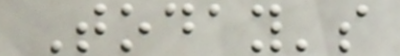Today's
